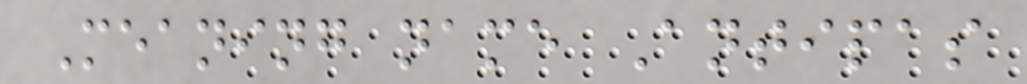Meaning name Antipas
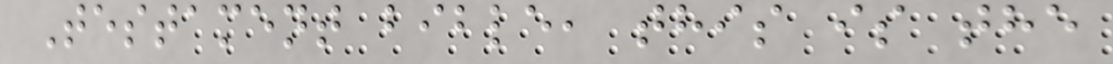Testament bible, this is the
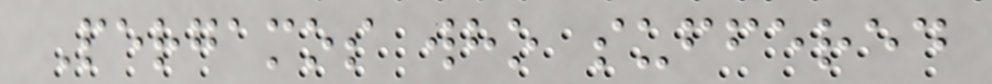Pergamos who suffered
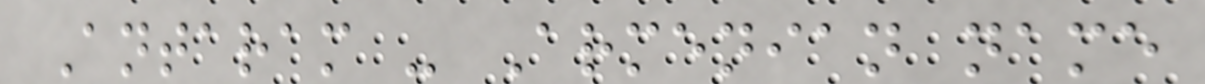Antaram - Armenian name
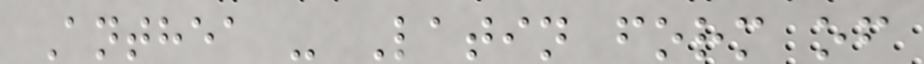Anthea - Latin form of
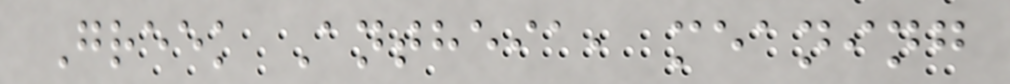Greek Antheia, meaning
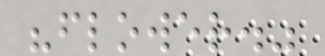"flower."
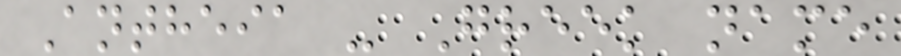Antheia - Greek name
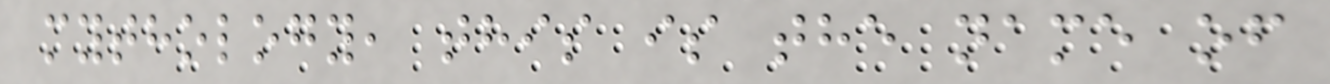mythology, this is the name of
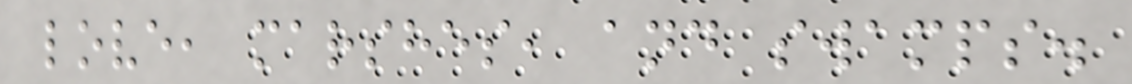love, marshes, and swamps.
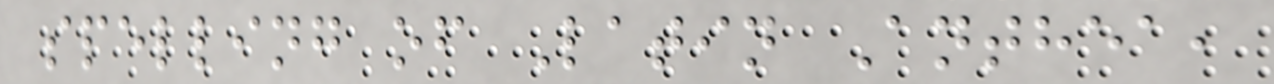spelling of Latin Anthea,
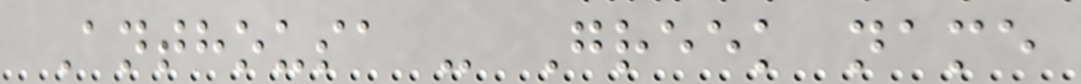Anthousa - Greek name
